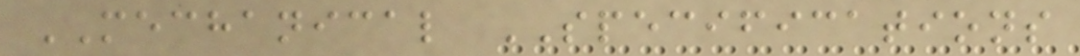MECHANICAL SPECIFICATIONS
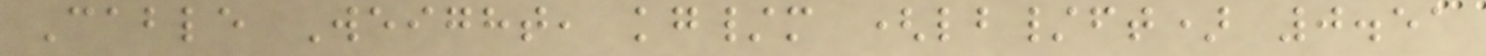Cable Weight, kg/m (lb/ft) 0.51
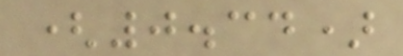(0.34)
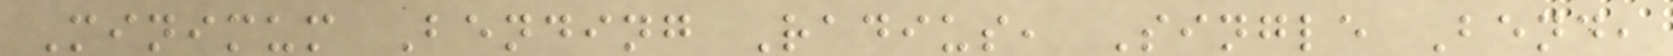Minimum Bending Radius, Single Bend,
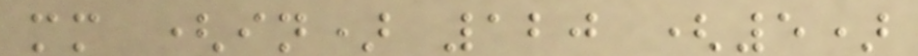mm (in) 120 (5)
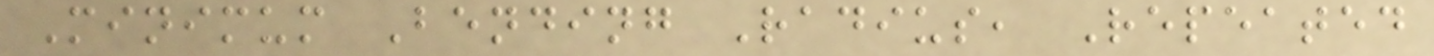Minimum Bending Radius, Repeated
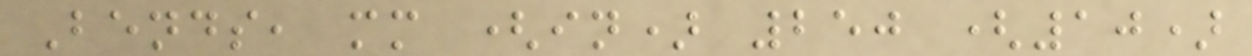Bends, mm (in) 250 (10)
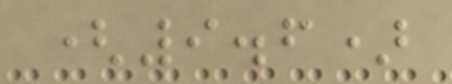(9.6)
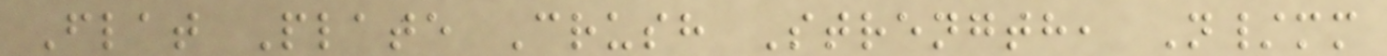Flat Plate Crush Strength, N/mm
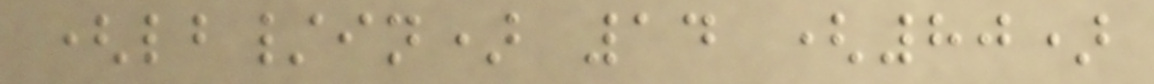(lb/in) 14 (80)
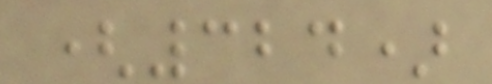(324)
